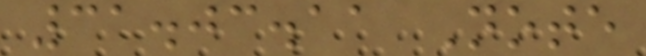31.03.11 Note
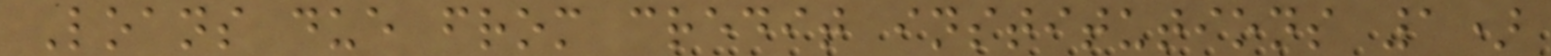Loans due from credit institutions 1)
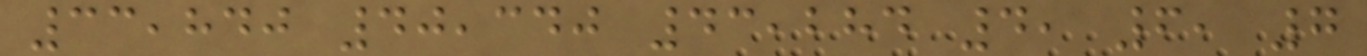33,840 40,340 43,284 4, 6, 7
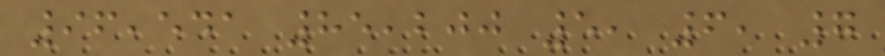96,541 85,200 5, 6, 7
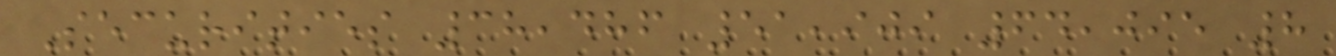Securities 38,486 51,909 64,095 8
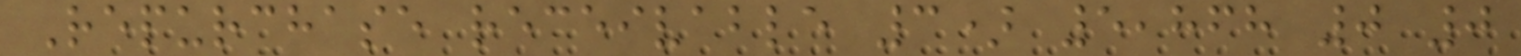Repurchase receivable 3) 5,868 0 0
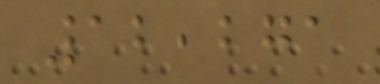12,271
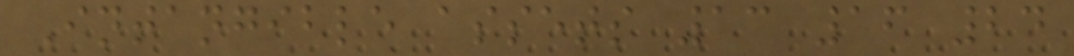Intangible assets 13 16 24
